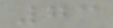73
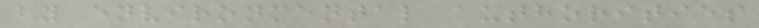by environmental authorities
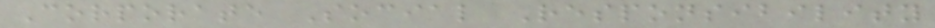Corporate Social Responsibility
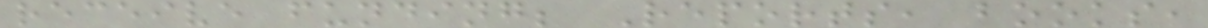receive funding; Reports, books,
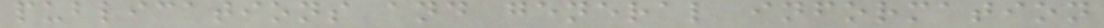publications and general information
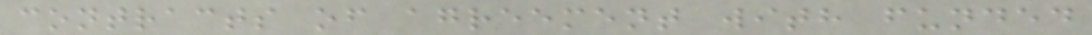contracts of agreement with funded
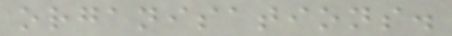organisations.
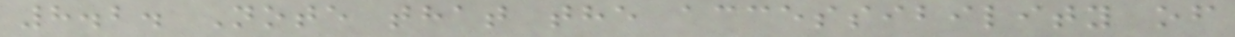8.2. Note that the accessibility of
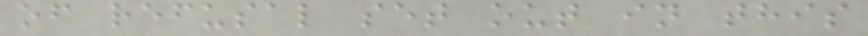of refusal set out in this
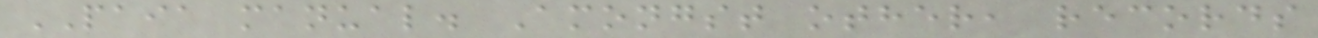PAIA manual. Amongst other, records
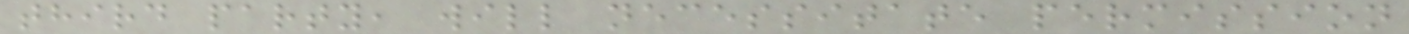third party, will necessitate permission
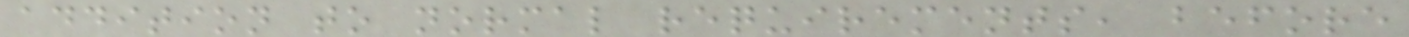addition to normal requirements, before
